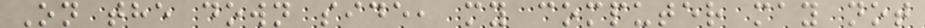On the down side, my computer may not
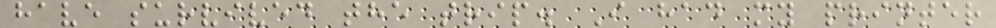have survived the trip. I had my printer
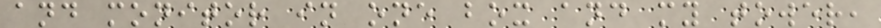and monitor in one box and my tower,
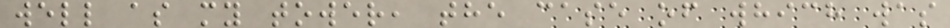well as my tower, the case of which was
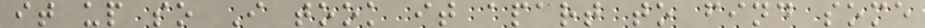it up so I took it apart to find some
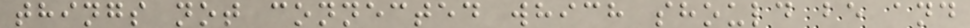things not connected which should be and
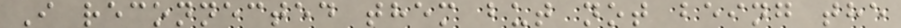I reconnected them but not being the
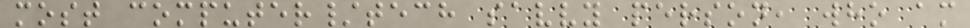most computer/tech savvy person, who am
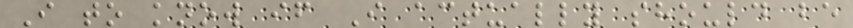I to know if I actually should be
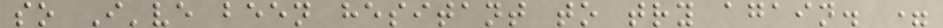so I've been hesitant to try again. =
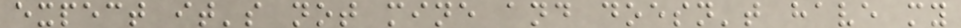expect it's not mine and doesn't have my
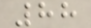88
